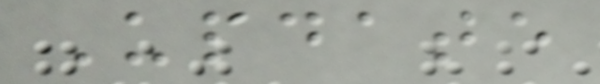Update
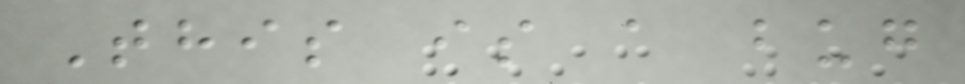This is a bug
